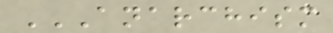ANARCHISM
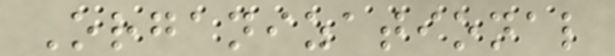Organizational
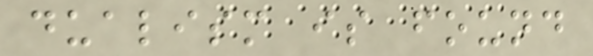dualism is found
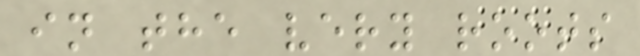in the very roots
